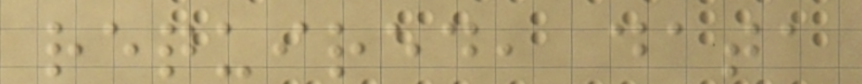required, data
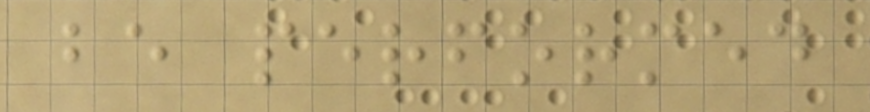be performed
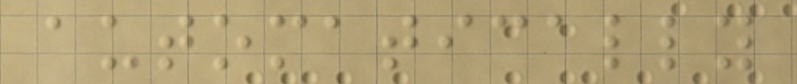automatically
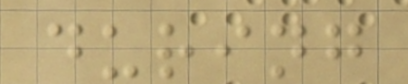during
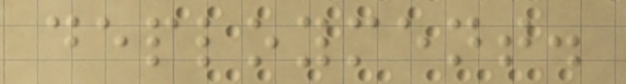deployment.
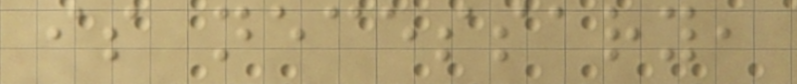is necessary,
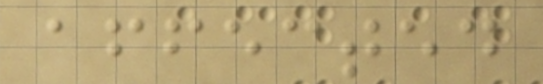affected
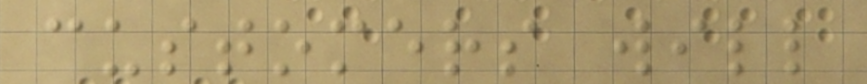customers will
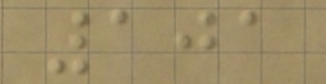101
